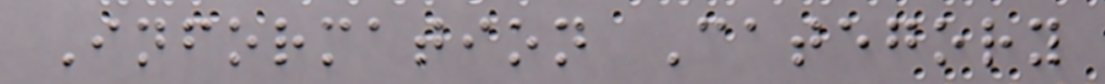Information Category
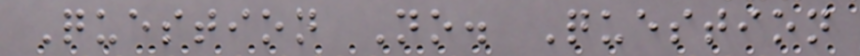Question No. Question
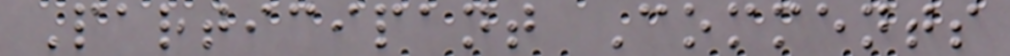Participant Comments
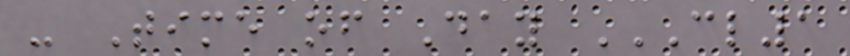- Time of Day CL1
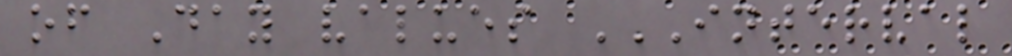of Day values INTERVAL
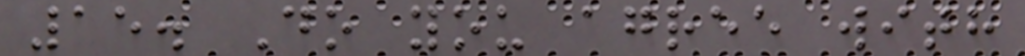15. Do you agree with
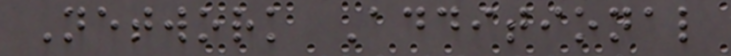Network Additional
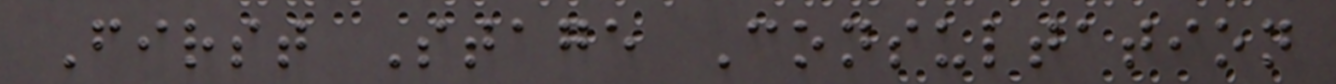First Stage Consultation
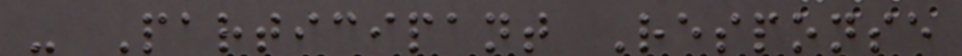- Participant Response
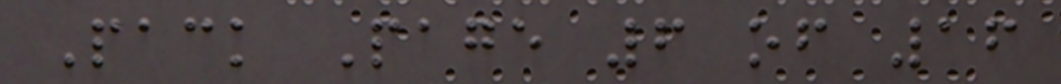Pack Page 6 of 16
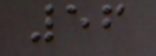56
